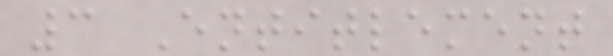3 Entitlement
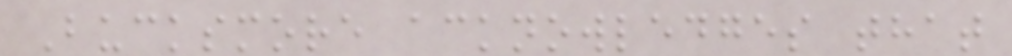Bucksmore acknowledges that
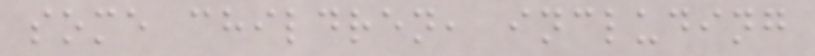some children, including
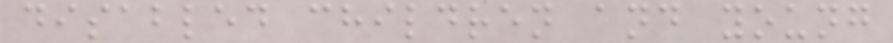disabled children and young
